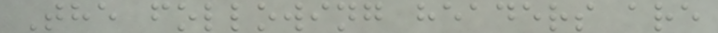The following headers are
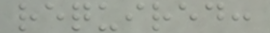required:
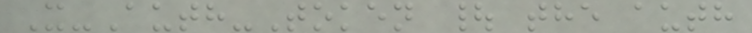X-Auth-Token | the auth
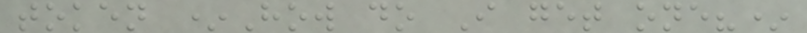token *How do I get one?*
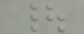|
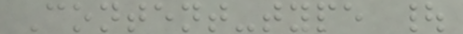Content-type |
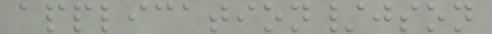application/json
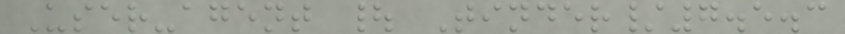User-agent | Tinder/7.5.3
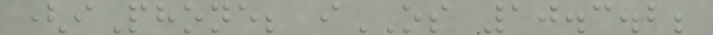(iPhone; iOS 10.3.2;
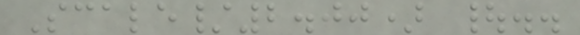Scale/2.00) |..
